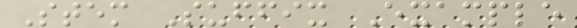Stem Suffix Example
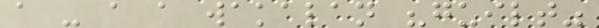a - a a wakalan "guilt"
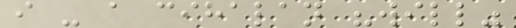i - a cihalan "will"
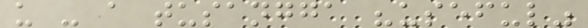u - a tusangga "useful"
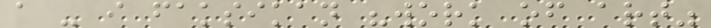a - i faksikan "work of art"
